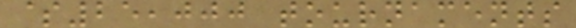$25,000 tournaments
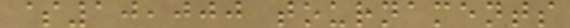$10,000 tournaments
